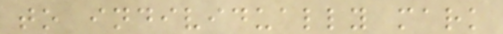to individually mark
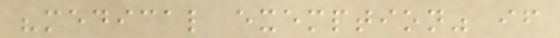"medical exemption" if
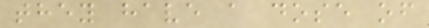they have a dose of
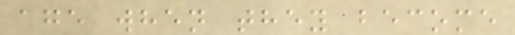age when they become
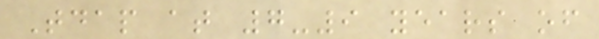Tdap at 7-9 years of
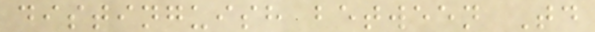distinguish between Td
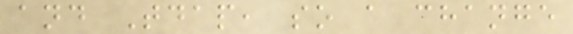and Tdap, so a change
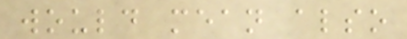would mean also
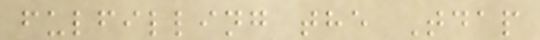fulfilling the Tdap
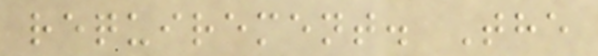requirement. The
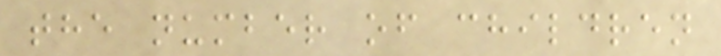the number of children
